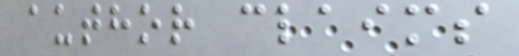author claims
